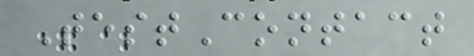TestContact
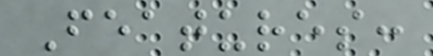Features:
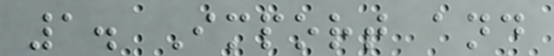1. Import and
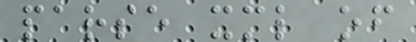parse xml of
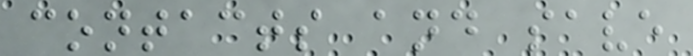contacts and save
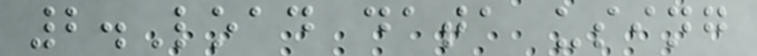2.Load data using
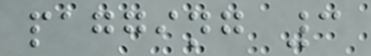pagging 3
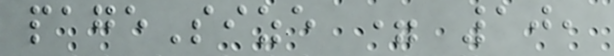pageSize = 10,
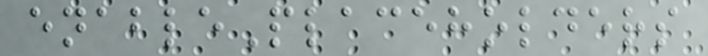enablePlaceholders
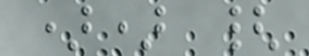)) {
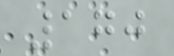170
